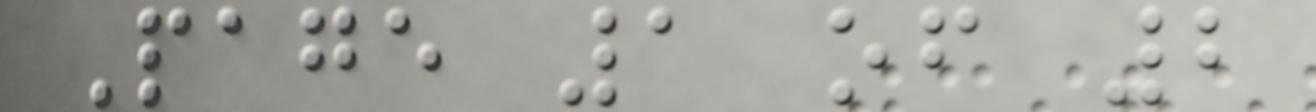Page 1 of 2
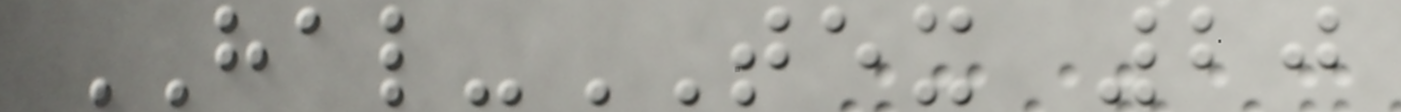HAL-TEX 20
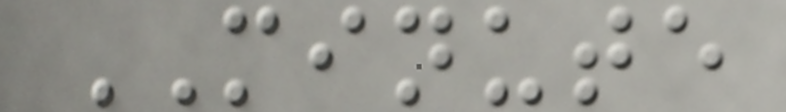MINUTE
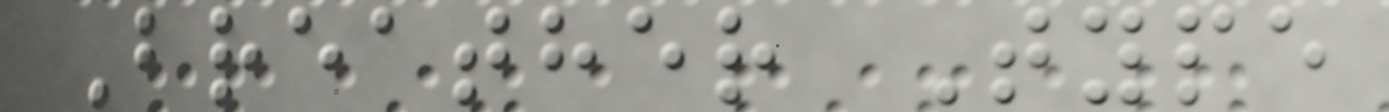Breather Type
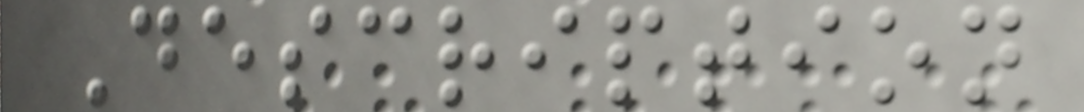Description
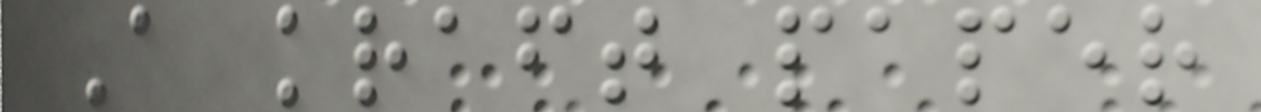A kraft paper
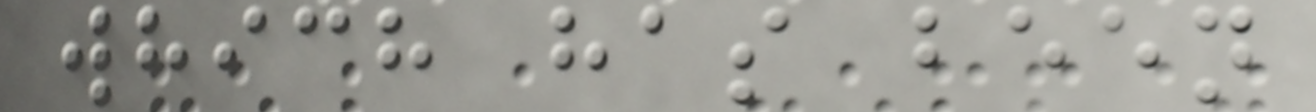which has been
